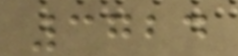3724
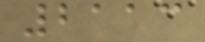2113
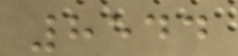8544
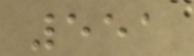551
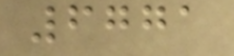6771
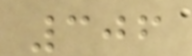306
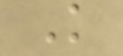K
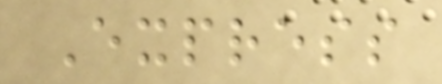Express
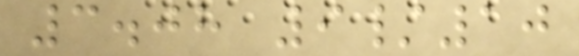3.08 9/10
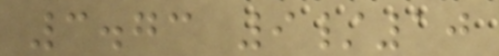3.73 9/10
